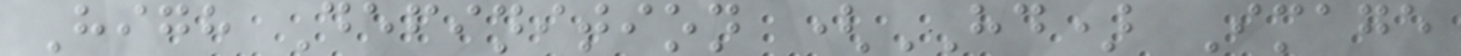High Definition (HD) Image
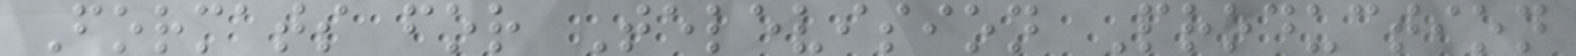Formats for Television Production
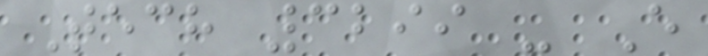Tech 3299 - E
